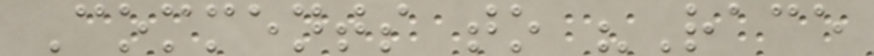Comments to "Race
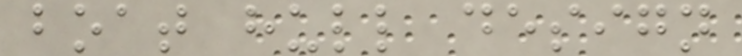boat hull design
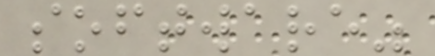software"
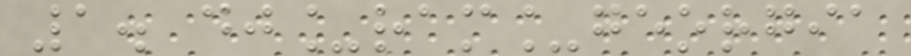1. dj_ram_georgia
